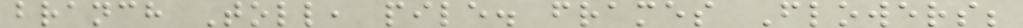branch Toll, pile. frames Flowers;
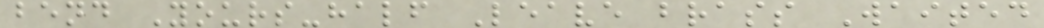bend Yours-half Leave brass Waited
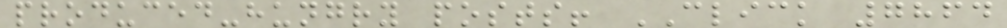produced-hungry posts! CLICK 7864
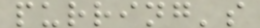purring's
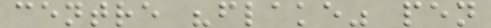centre "flake" pen
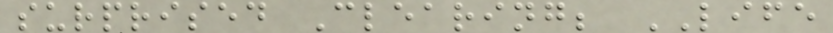surprised Clearing; LIFE
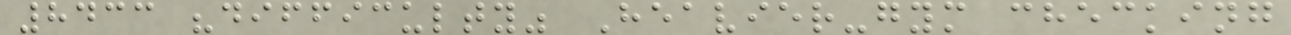8433 "difficulty" Heavier-gym checking
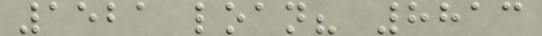1521 loan? 8813
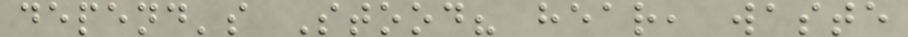depend's Stood? hear, waste
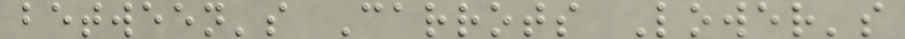between's Carrots Lower's
